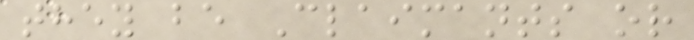they be Claimants or
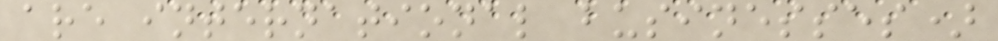are international businesses)
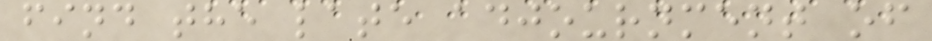find the late adjournment of
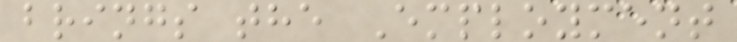brings the Employment
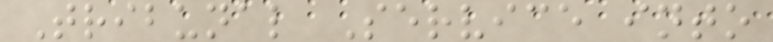Tribunal Service into
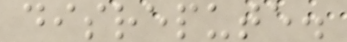disrepute.
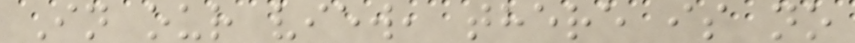In our view, there is no
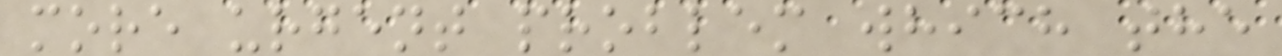more urgent problem which the
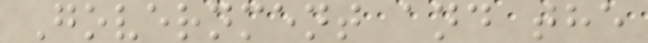Government and the
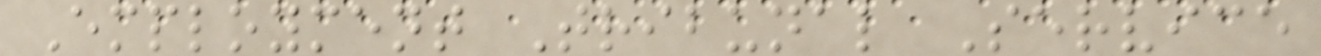Employment Tribunal Service
